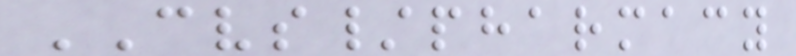CVS/pharmacy
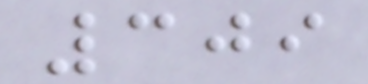309
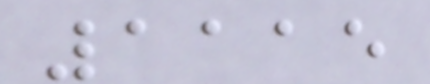1115
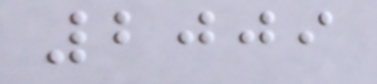2009
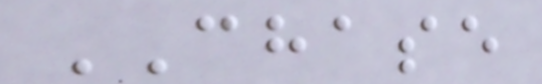CHASE
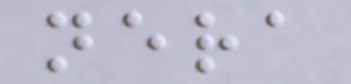nera
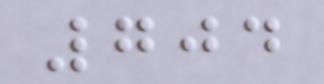704
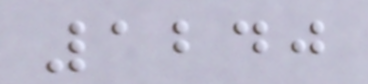1240
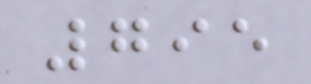795
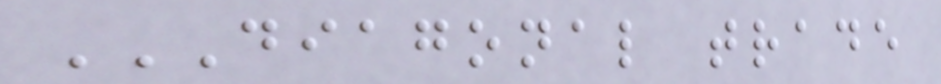DIAGONAL TRADE
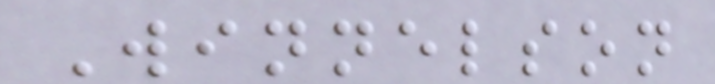Winnelson
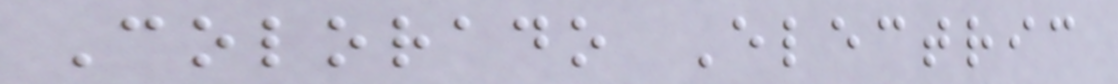Colorado Electric
